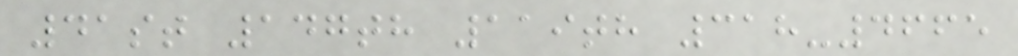41st 147th 119th 318-4665
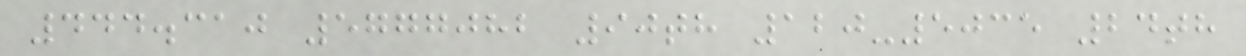444.310 5777082 90th 120-5035 24th
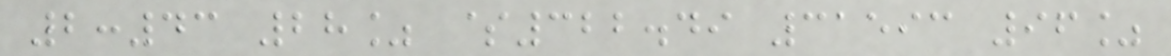2:43 28% $322.49 31593 96%
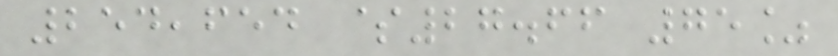254,654 $27.66 75%
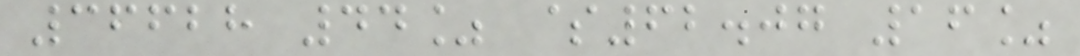36628 44% $62.07 16%
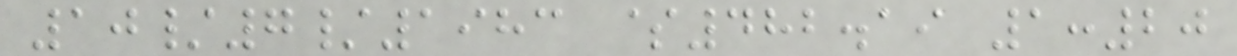10/7/1983 $482.19 1:20
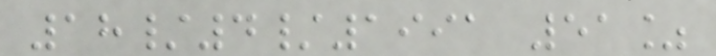18/4/1991 51%
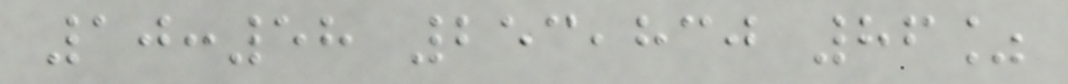10:58 253,830 86%
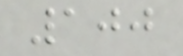100
